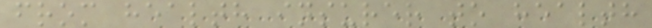from health insurer to health
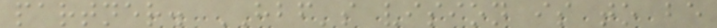partner. HBF's vision is to be
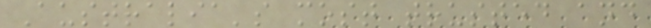Australia's most trusted and
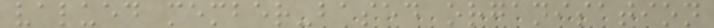valued member-based organisation
